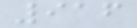916
